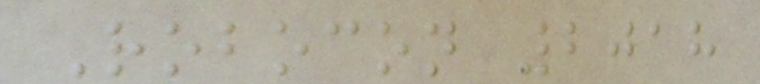Robocon 2018
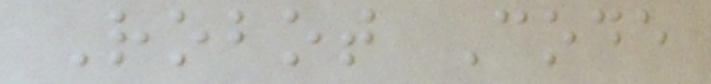Robot Code
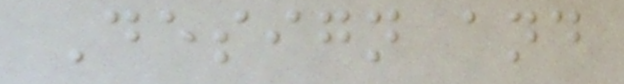Design and
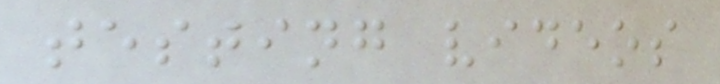testing videos
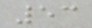53
